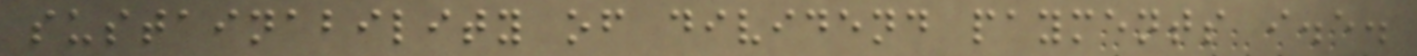sustainability of dividend payments i.e.
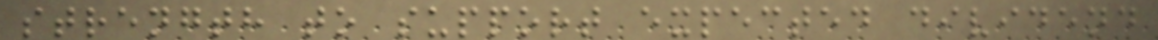strength to support expected dividend
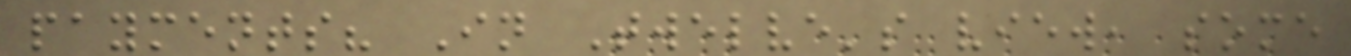payments? In Twelve's view, some
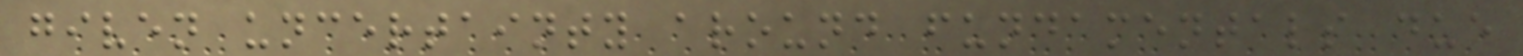given uncertainty around fundamentals due
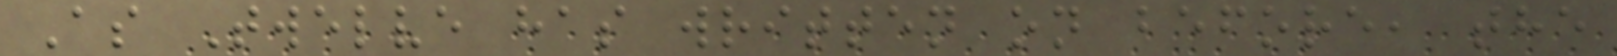As Twelve has written on before, the
